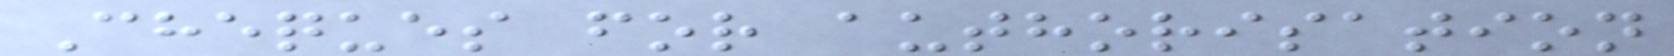Cheques for authorisation
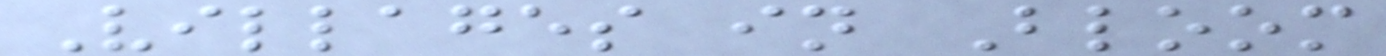Villages in Bloom
